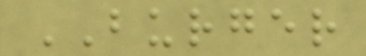BURGER
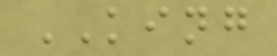KING
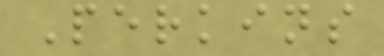Perkins
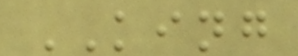KING
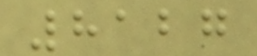8127
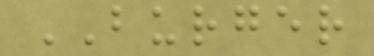BURGER
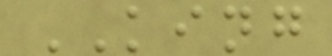KING
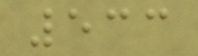533
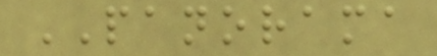PANORAMA
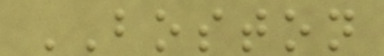BOSTON
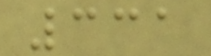331
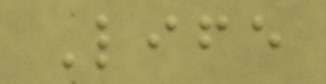Life
